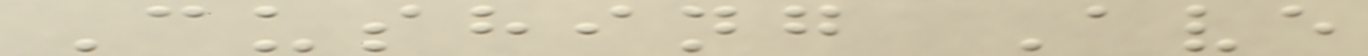Cushing Ave
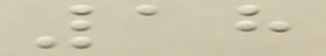18
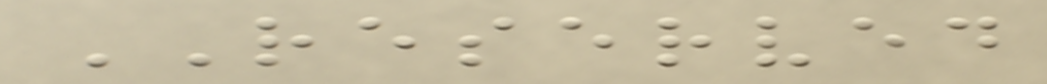RESERVED
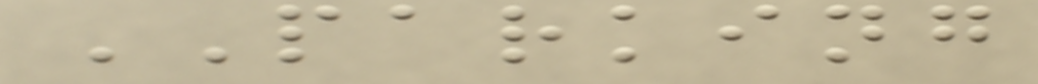PARKING
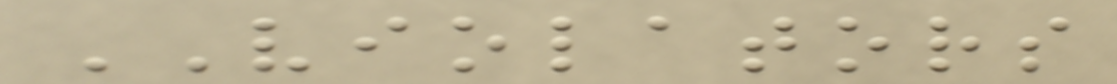VIOLATORS
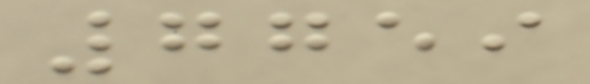7759
